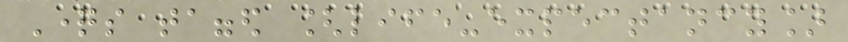Questions tagged [life-expectancy]
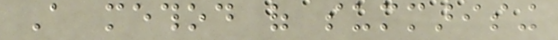A method of summarising
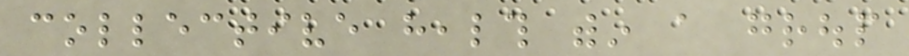collective health within a group
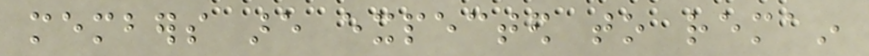members are expected to remain
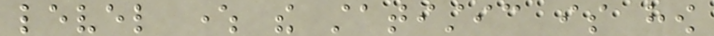level where the statistic is how
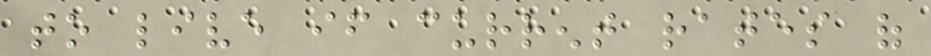to live if current rates of
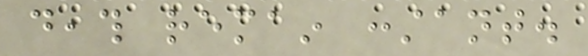death remain constant.
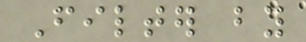Filter by
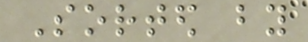Sorted by
